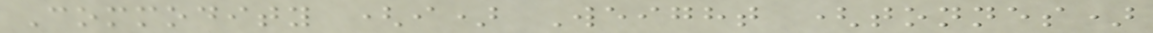Commodity (i) Weight (tonnes)
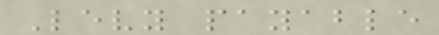Levy payable
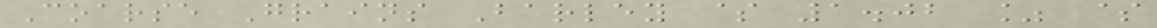Coarse Grains Barley $ 1.02 % $
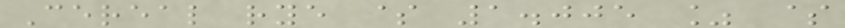Cereal rye $ 1.005 % $
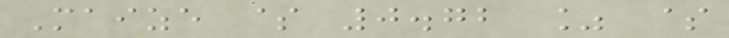Maize $ 0.72 % $
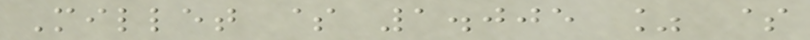Millet $ 1.005 % $
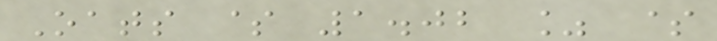Oats $ 1.02 % $
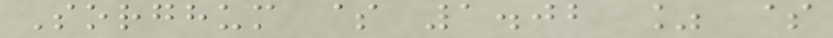Sorghum $ 1.02 % $
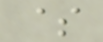$
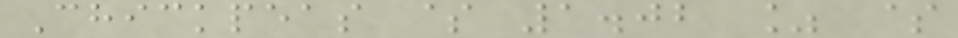Chickpeas $ 1.02 % $
